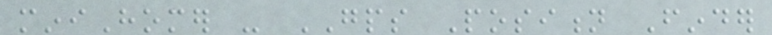miniHomer - GPS Position Finder
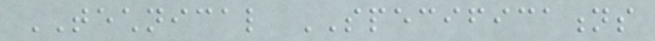TECHNICAL SPECIFICATIONS
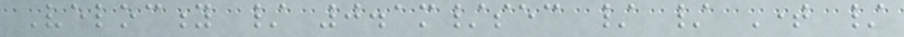Velocity / 0.1m/sec / / Time /
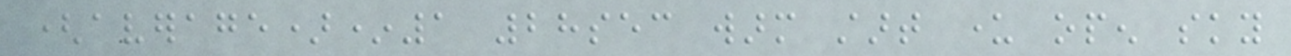(average)*1 28sec warm start under open sky
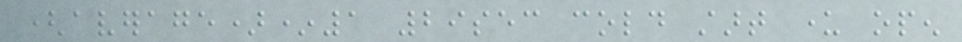(average)*1 29sec cold start under open
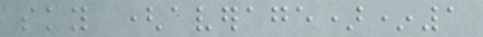sky (average)*1
